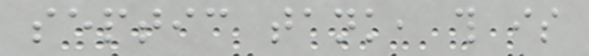septic tank, this is
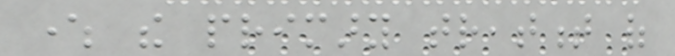where the primary treatment of
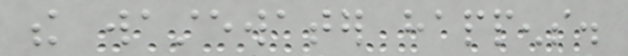the wastewater happens.
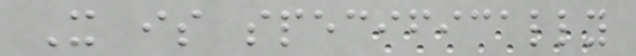It is specifically
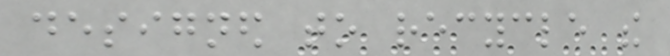designed to recycle the
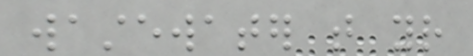wastewater that your
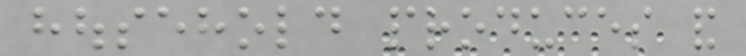household produces and
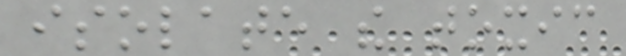isolate the toxic
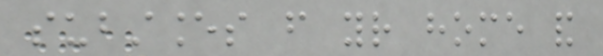substances from your home and
